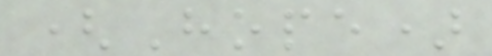(Hope)
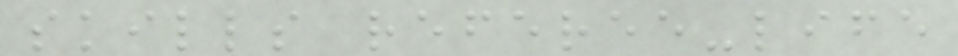skills referee-life
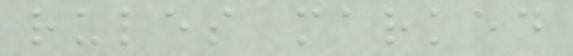rules marked
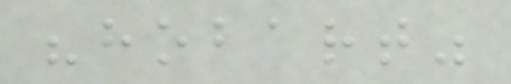"hobart"
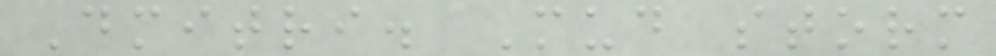Dmitri. Mud storm
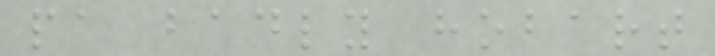pa badly hobart
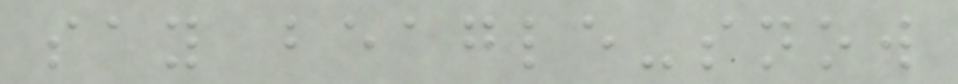say beagle-snow
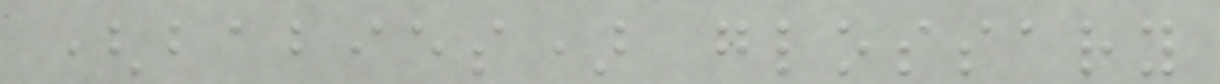(babies) glossary
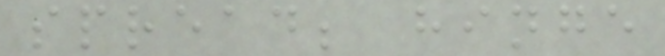spread; hinge
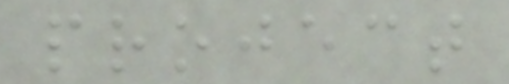project
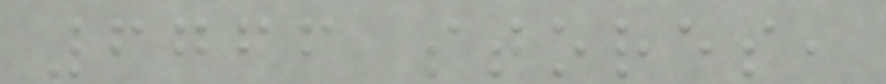6766 stores,
